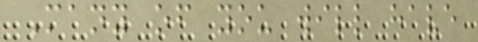Many of you will have
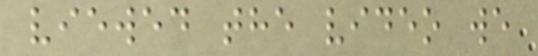viewed the video we
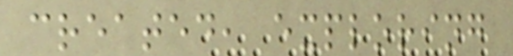created, exploring
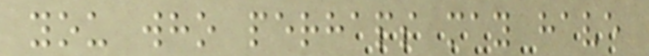you who perhaps may have
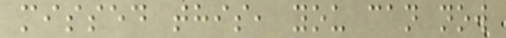missed this, you can now
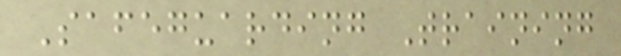Safeguarding Training
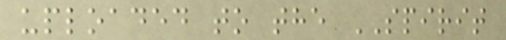uploaded to the SPIRIT
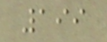199
